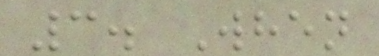3. When
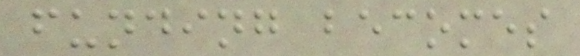funding becomes
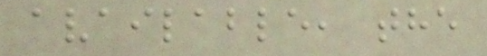available, the
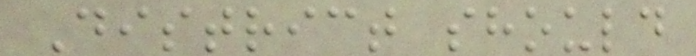District should
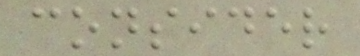consider
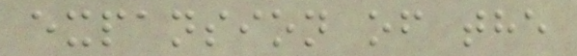expansion of the
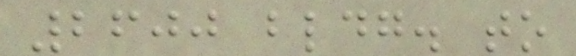2600 bldg. to
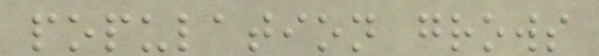population grows
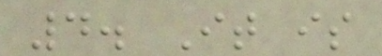4. It is
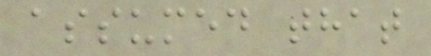assumed that
